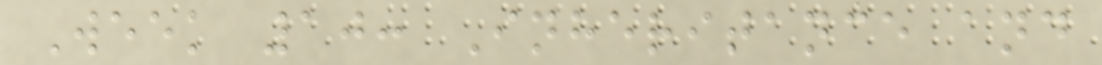Week 10: Inheritance and
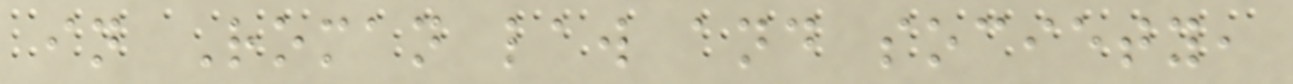in Roman law and society,
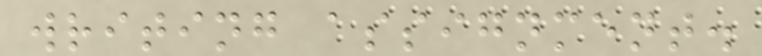writing assignment.
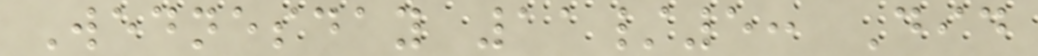Wednesday 11/5: Did
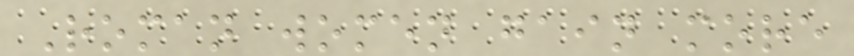Roman women gain more
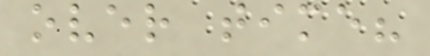over time?
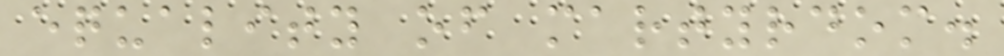equality of martyrdom.
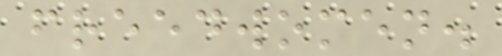freedwomen.
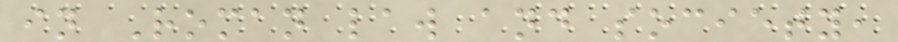in Roman law and society,
